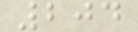204
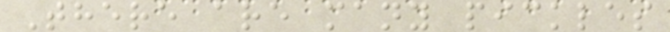There are many pickles
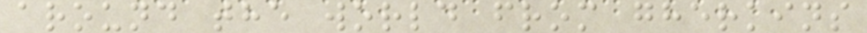around the world from gherkins
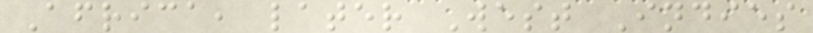Africa, later West Indies
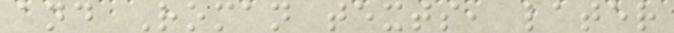and Roman texts, later
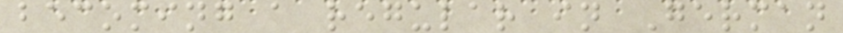becoming a regular in German
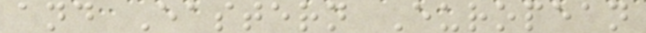and Eastern European
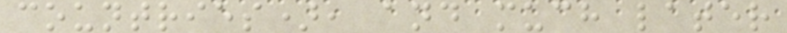countries), and much later
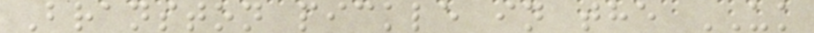Branston pickle in the UK
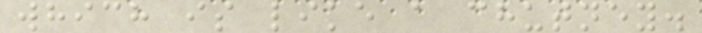which is like a chutney.
